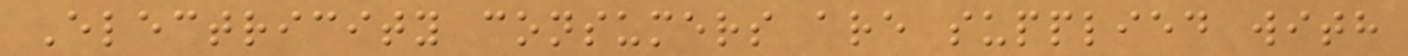Electricity consumers are supplied with
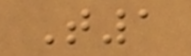T1
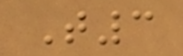T3
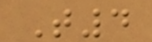T4
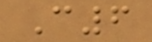C6
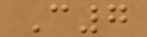C7
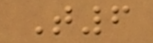T6
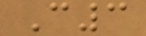C3
